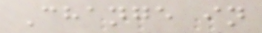Change in
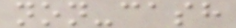non-cash
